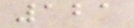121
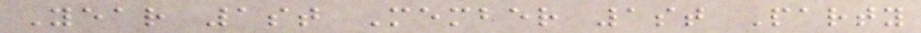Year 1st Member 1st Party
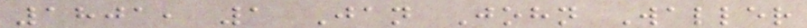1801, 1 Jan John Waller
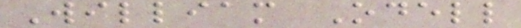William Odell
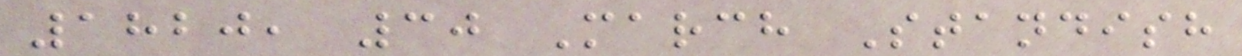1820, 30 March Standish
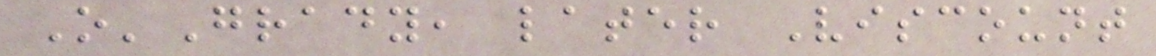O'Grady, later Viscount
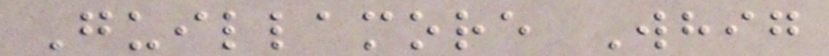Guillamore Whig
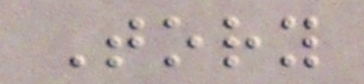Tory
